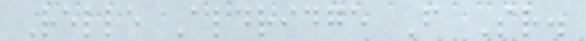Relle Aldridge F Sr.
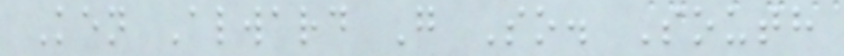Ken Alward G So. South
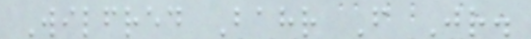Wilfred Bahr F Jr.
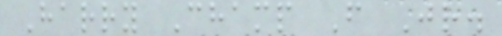Harry Champ F Jr.
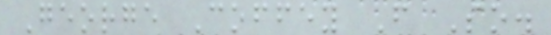George Coffey F So.
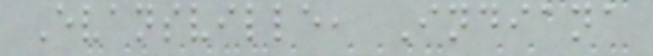Evansville, Indiana
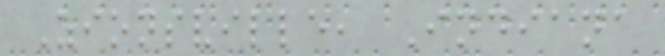Zionsville, Indiana
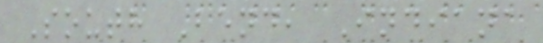South Bend, Indiana
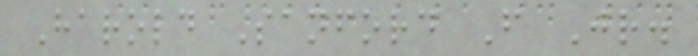Harold Sanford F Jr.
